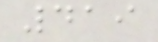419
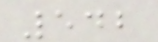542
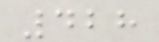428
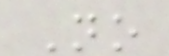No
